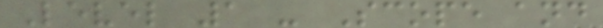Level 1 - Scope and
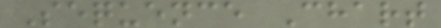Sequence Chart
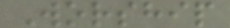Worship
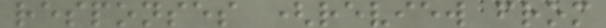responses (review from
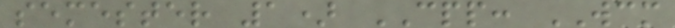semester 1) CPP: WCM
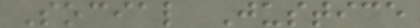Social Justice
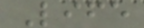Life
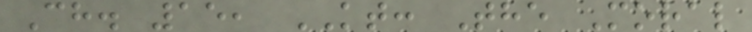Ch. 15, KT: The Moral
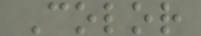Color
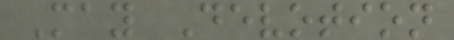May Devotion
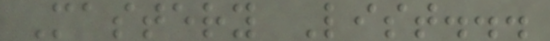Mastery List...
